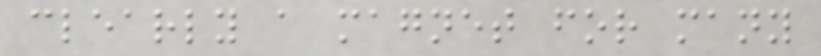clearly a magnet for many
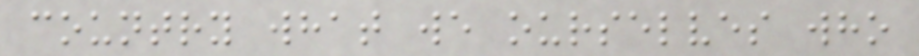country what we ourselves who
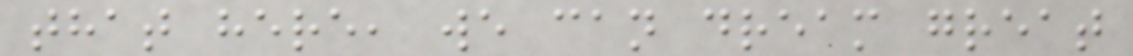that here, we can dream great
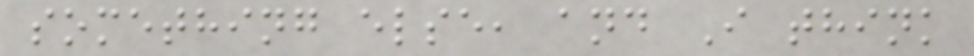something else, and I think
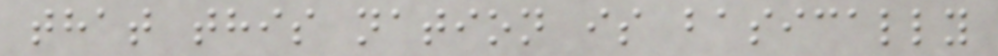that this nation is basically
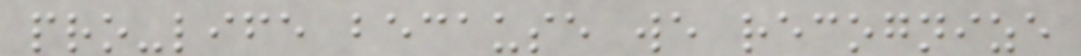pro-life because we recognize
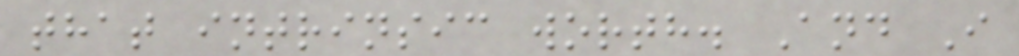that intrinsic worth. And I
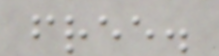free.
